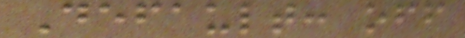Default: off
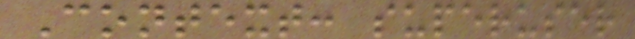Context: superuser
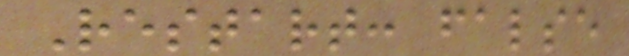Restart: false
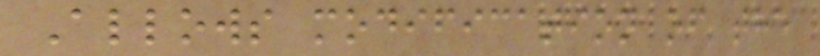Allows modification of the
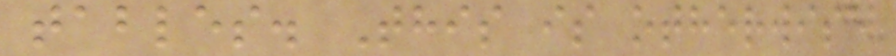tables. This is otherwise
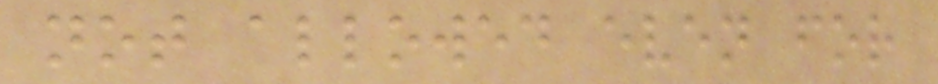not allowed even for
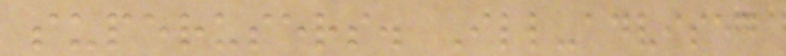superusers. Ill-advised
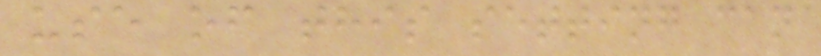use of this setting can
